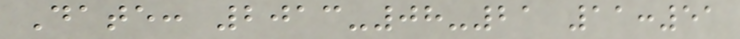Date: 2013-08-21 11:51
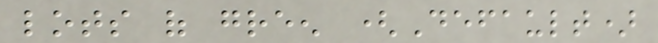lots of green (Default)
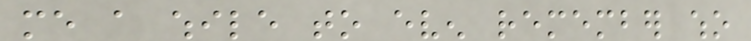me a while to even remember who
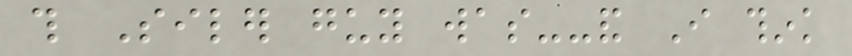this Siler guy was--and I think
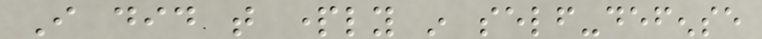I did that partly in self-defense
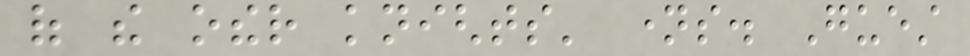of the other knights' names. Guest
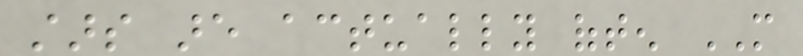stars are actually often MORE
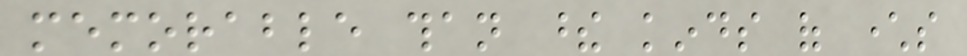memorable than these kinds of characters
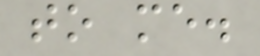to me.
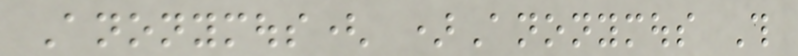Anonymous( )Anonymous This
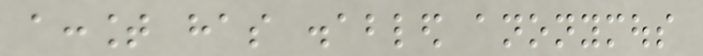account has disabled anonymous
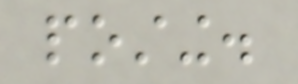posting.
